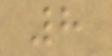8
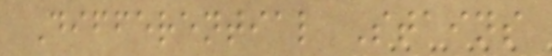Differential Stains
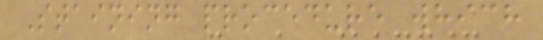Staining procedure which
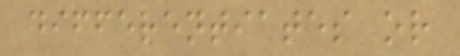differentiates or
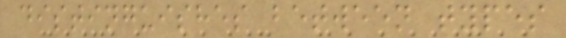distinguishes between types
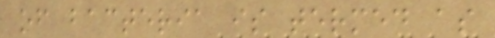of bacteria is termed as
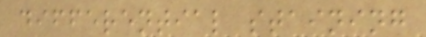differential staining
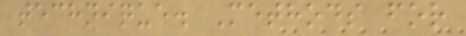technique. Methods for
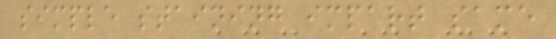simple staining impart same
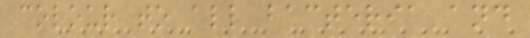colour to all bacteria and
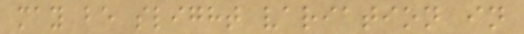may be slight variation in
